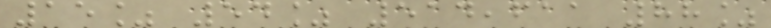15% 54% 514,611 88%
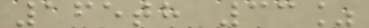165th 33%
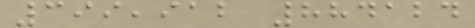399,912 884124
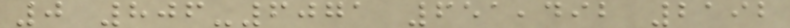0 806-6071 651,492 2192
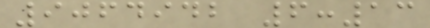9064942 6:13
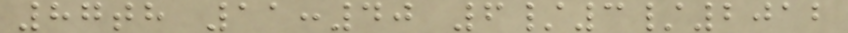87th 11:40 6/3/2012
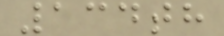134th
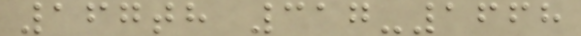167th 317-1668
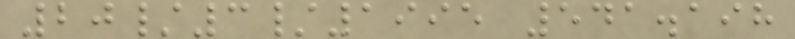20/3/1995 541.198
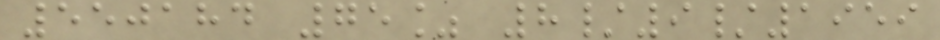550184 75% 8/9/1959
